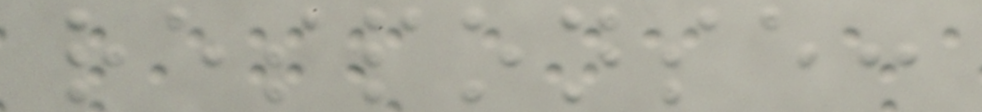response:
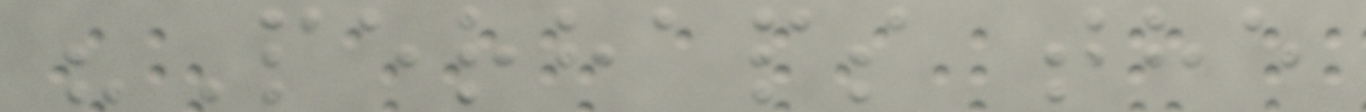"Perhaps the
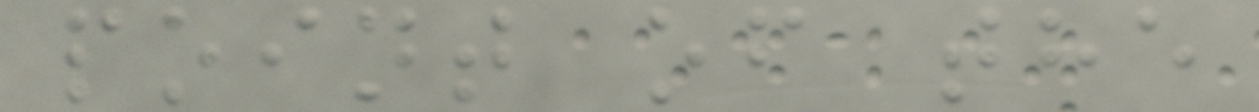point of the
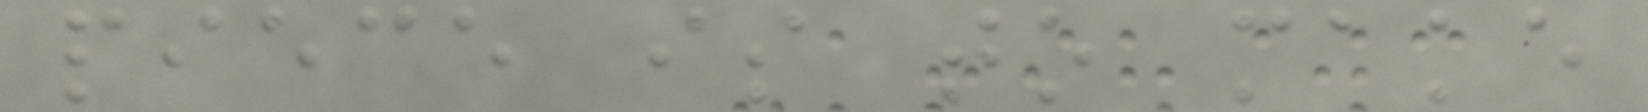piece is to make
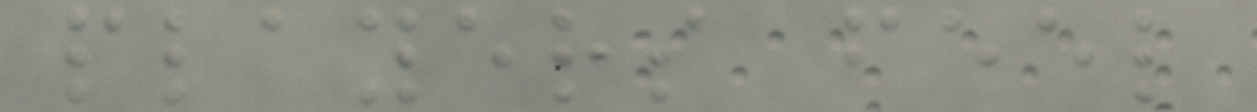players feel
